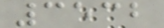3532
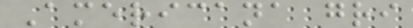Americana gri
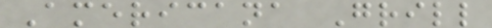Americana Grill
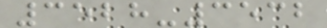3528-3532
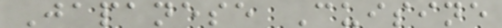Japanese Cuisine
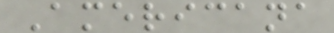Americana
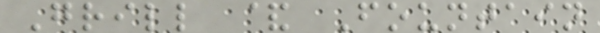Grill & Fountain
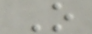O
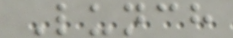Lunch
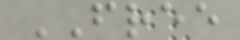FREE
